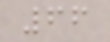66
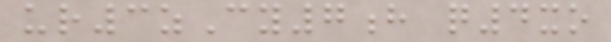ur3zCy7h q4xo
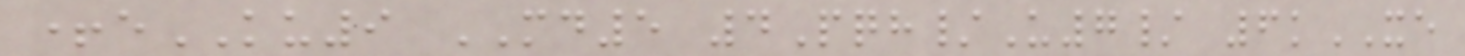+eKU9 MD5 4Pqh/U7/ 6kXE
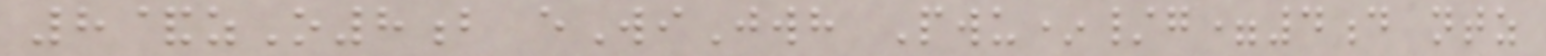8&zO8b eWiJwh Pwu*/g=4d ntz
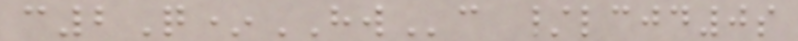c2Q*HWc /lcjd0s
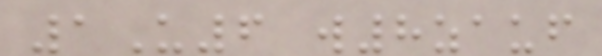1U6 w8zauf
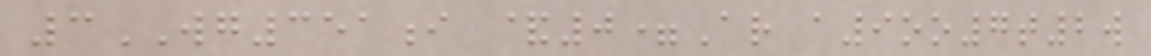3WG351i &0=Ar a9oo7t2w
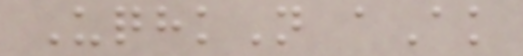UqhkN aAk
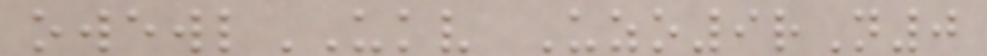owewlUKV Uzo9rN0
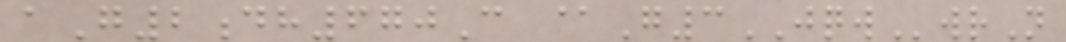aG2dh670C @G3JQWwrN
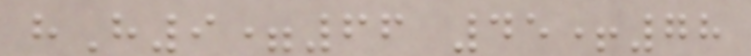hH9=66 45+78
